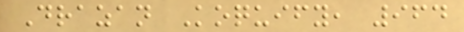Drazan Koquify, 964
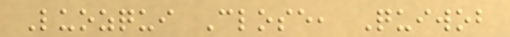Luozqui Close, Quiwob
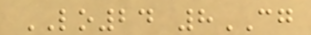LO24 8CG
